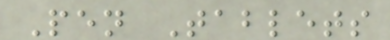Pen Tablets
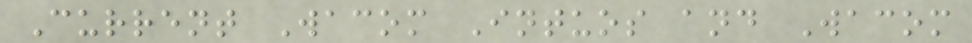Current Wacom Intuos and Wacom
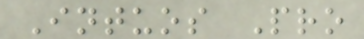Intuos Pro
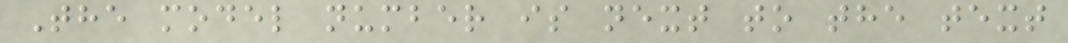The model number is next to the text
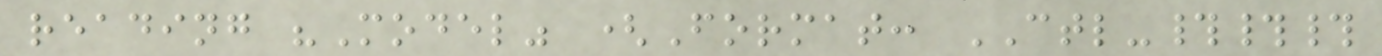reading "Model" (Format: CTL-###
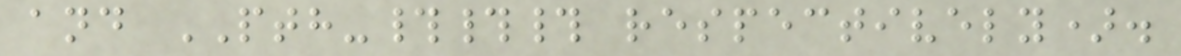and PTH-### respectively).
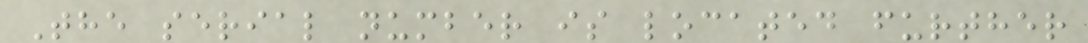The serial number is located further
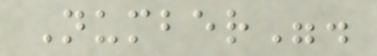Number".
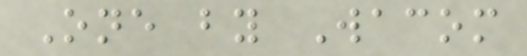One by Wacom
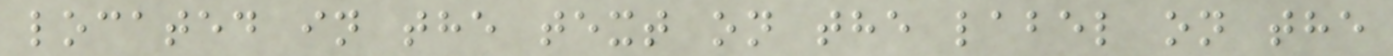located in the text on the label on the
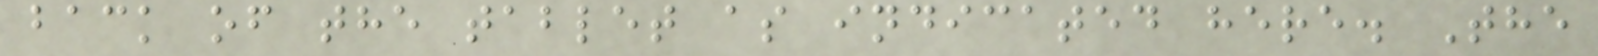back of the tablet as indicated here. The
